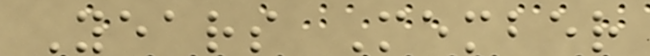Years Member
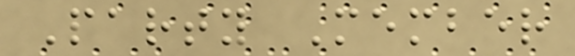Party Member
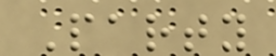Party
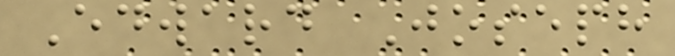Edward Joseph
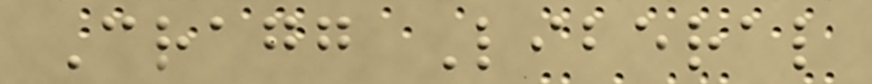Cragg Liberal
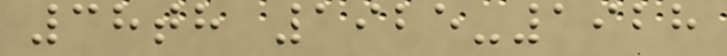38th 1925-1928
